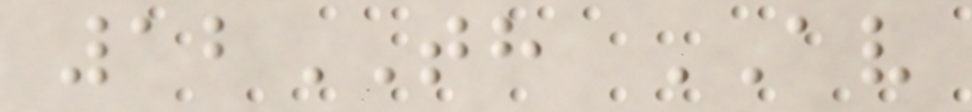12TH AV
